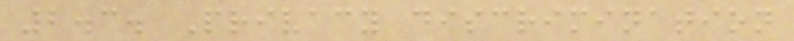2.3. Privacy discrimination
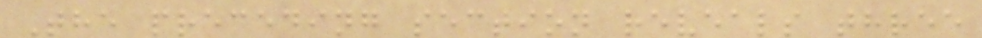The preceding section reveals three
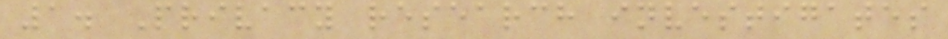1. Privacy research investigates
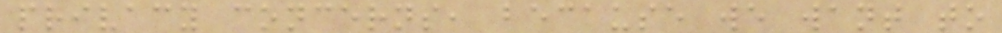privacy concerns, because we want to
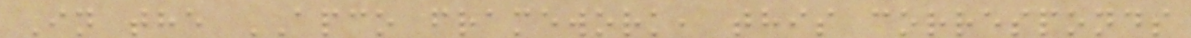In the APCO framework, this corresponds
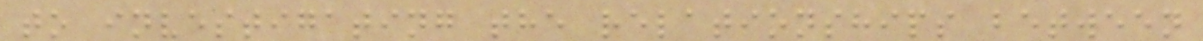to investigating the relationships between
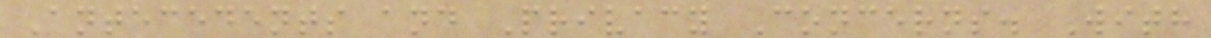Antecedents and Privacy Concerns. With
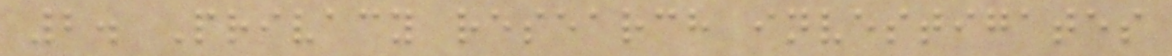2. Privacy research investigates
